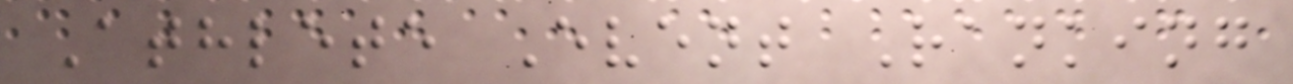Athlete Event Ranking
